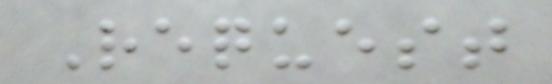Request
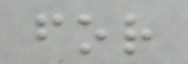for
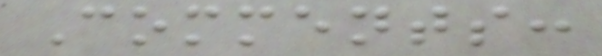Comments:
